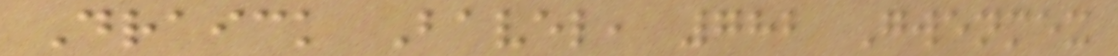Draick Bavel, 782 Gwenmex
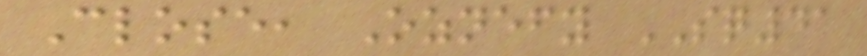Close, Oznefy SQ41
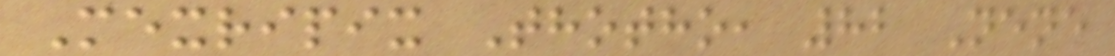Mexripix Thotho, 82 Nene
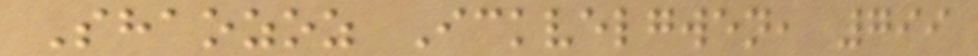Shaozoz Ickvelgwen, 799
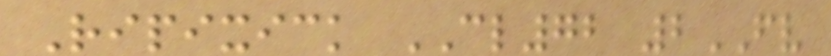Ripixick CL72 2FV
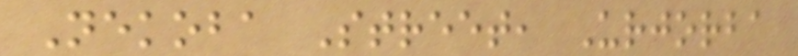Nekoba Street, Urjorba
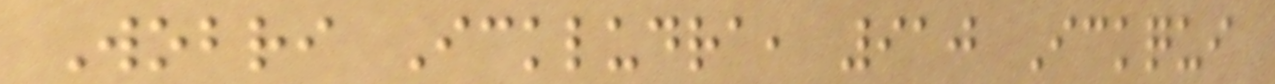Wobri Ickludra, 910 Ickqui
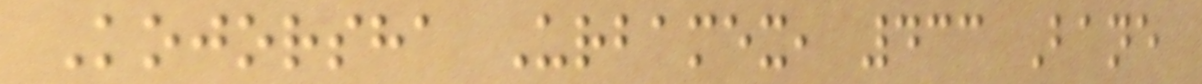Kojorsha Urbamex, 433 Bane
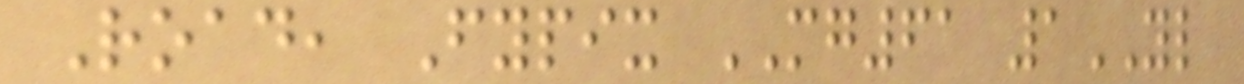Road, Fypix MG61 1YL
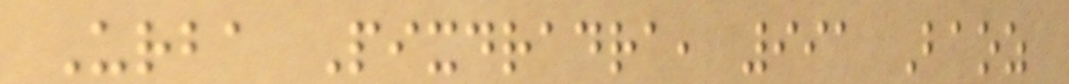Urba Pixdradra, 991 Baoz
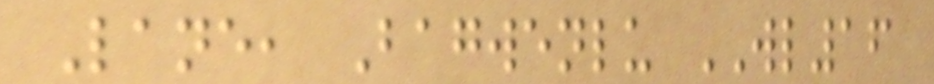Lane, Bagwenlu WL16
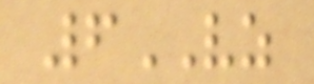6VZ
